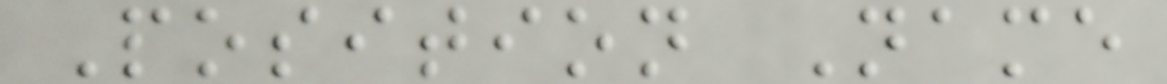Position Name
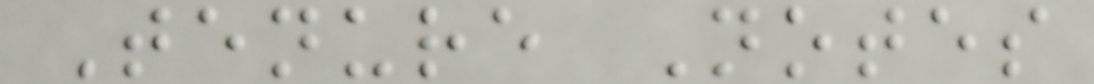Tenure Notes
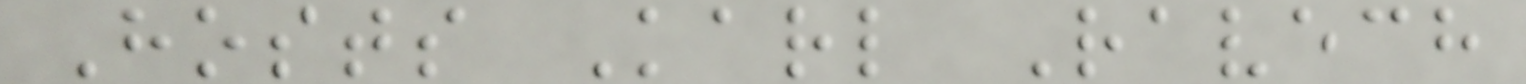Hosts Karl Ravech
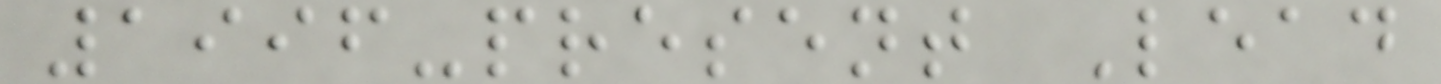1996-present Lead
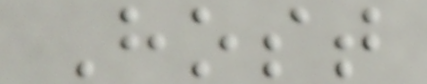Host
